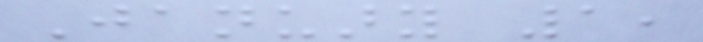January 1,
